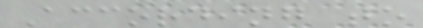According to
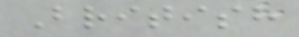British
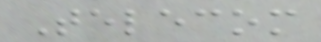Telecom
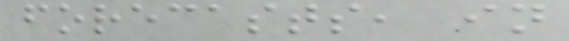forecasts, in
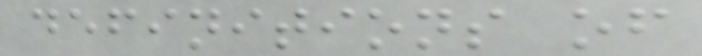definitions of
